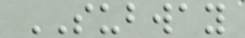SUBWAY
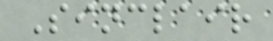Sinclair
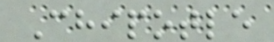Chipotle
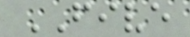FIVE
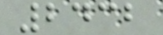2432
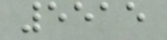5515
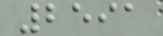2591
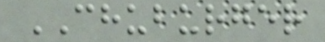CHUBURGER
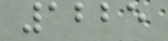1225
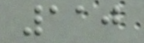110
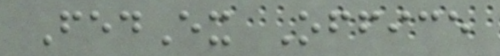FedEx Office
